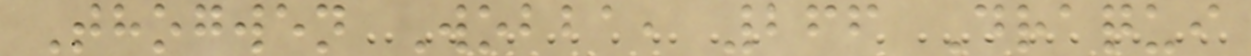Thogwen Wobba, 266 Draqui
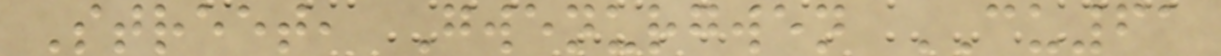Street, Gwenurgwen CU61
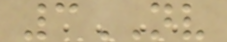3NV
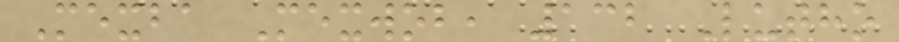Mexba Mexwob, 132 Lutho
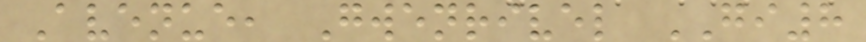Avenue, Gwenrivel GI8
